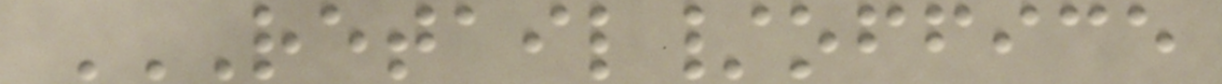RETAIL/OFFICE
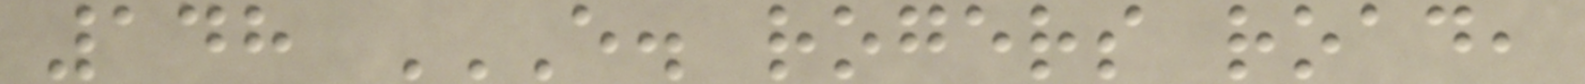148 E. ROGERS ROAD,
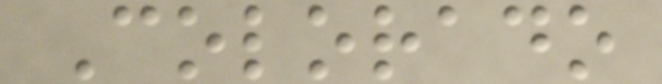Colorado
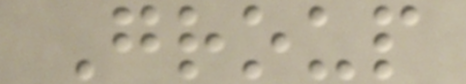Group
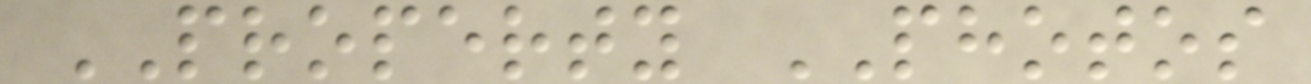PROPERTY PHOTOS
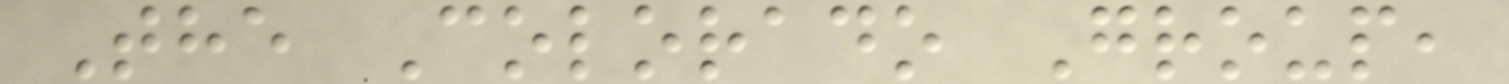The Colorado Group,
